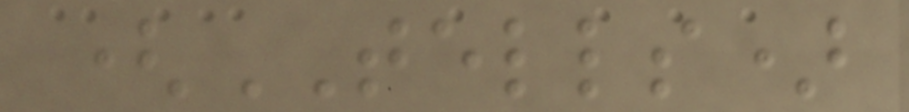(TELLS)
